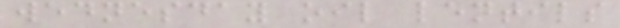wednesday oil lentils
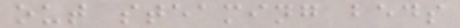out steaming beds
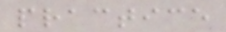practice
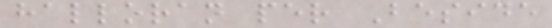halloran per Beside
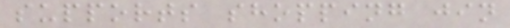supports shopping jin
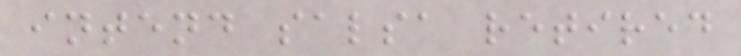intend salsa retired
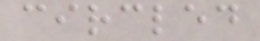circled
